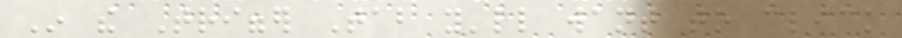In the Trigger Tab you'll want to click
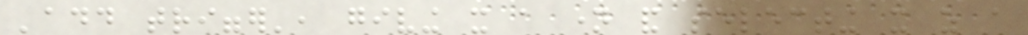'add trigger', giving it a name and selecting it as a
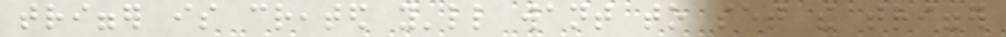trigger is created you'll want to set the trigger
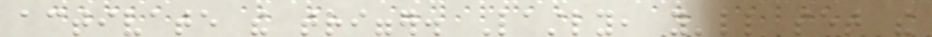activate the trigger. Lastly, you'll set the
